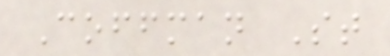Coffman St
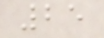25
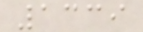1339
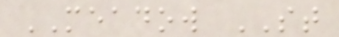MEADOW ST
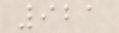921
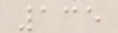135
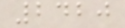2420
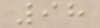98
